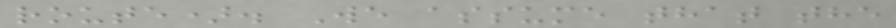route). We assume that the
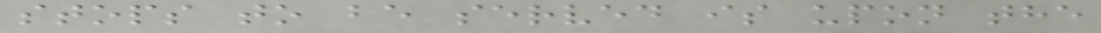stops to be served is upon the
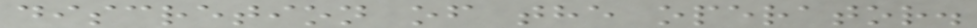discretion of the operator.
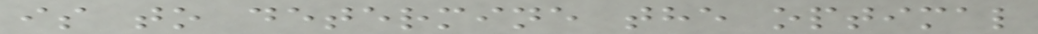is to determine the optimal
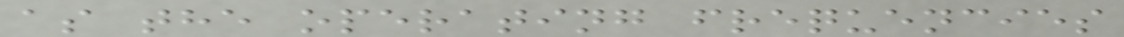as the operating frequencies
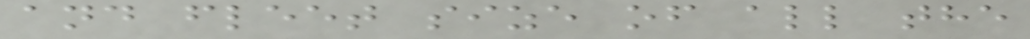and fleet size of all the
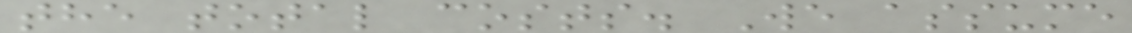the total costs. We assume
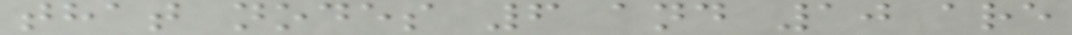that nodes 6 and 10 are
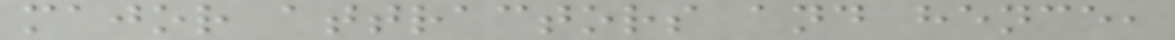major attractors and hence,
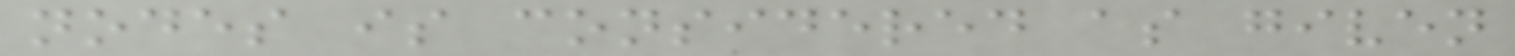nodes is considered as given
